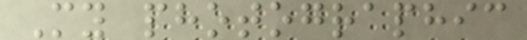My photographic
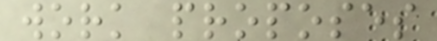work proposes
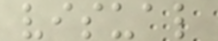visual
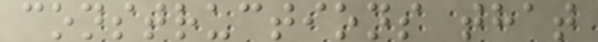constructions that
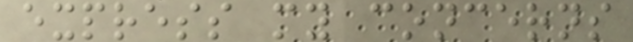express my concerns
